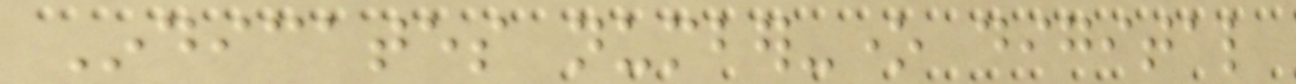Indicates number-one digital
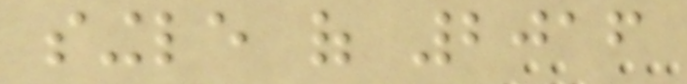single of 2016
